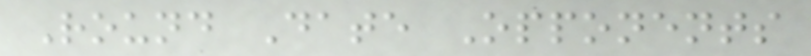Round Date Opponents
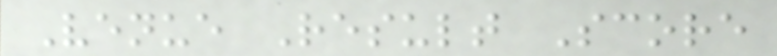Venue Result Score
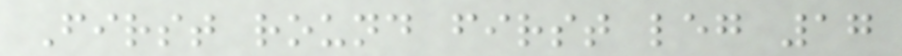First round first leg 17
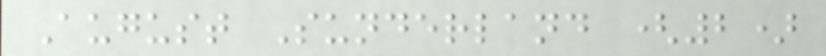August Sunderland (2)
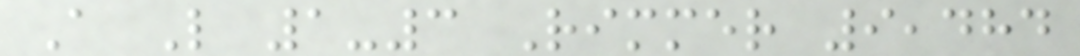A L 1-3 Rimmer 9,484
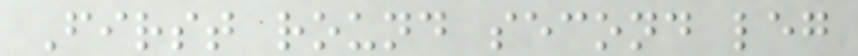First round second leg
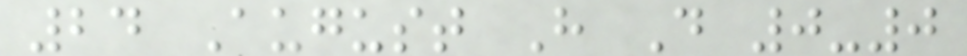24 August H D 0-0
